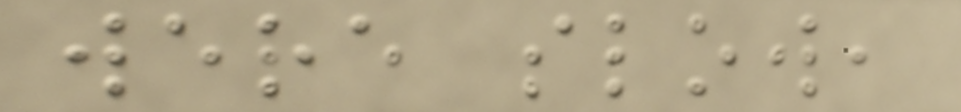were slow,
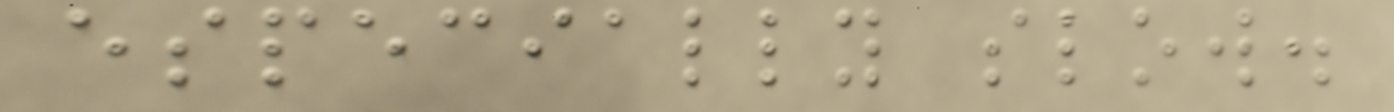especially slow.
